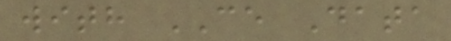with CE Data
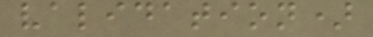validation)
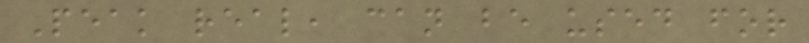Peak real, can be used for
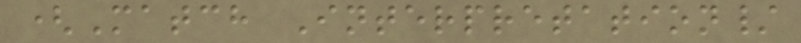(Match Interpretation/
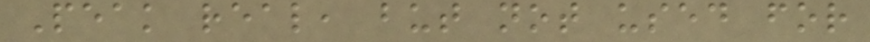Peak real, but not used for
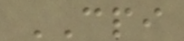CPI
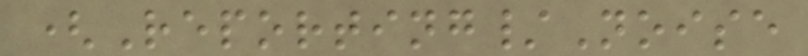(Reporting/Noise
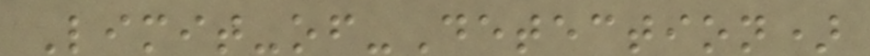Limit-of-Detection)
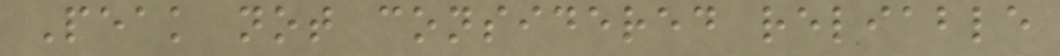Peak not considered reliable
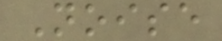Noise
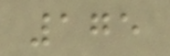175
